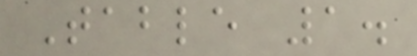Table 1.
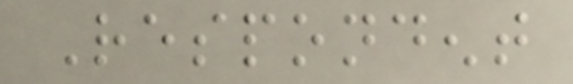Respondent
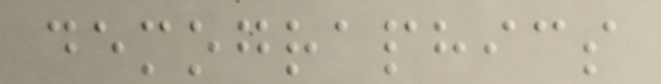demographics
